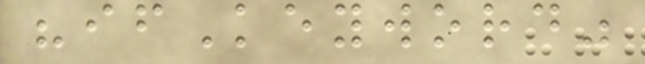"ifKeyword"
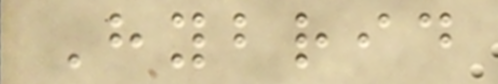Hybrid
